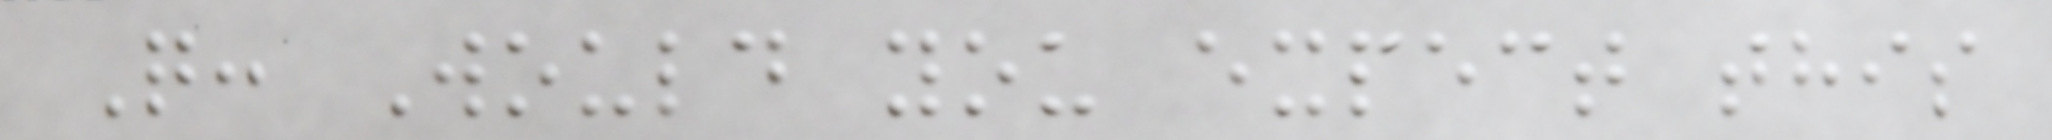Q: Would you expect this
